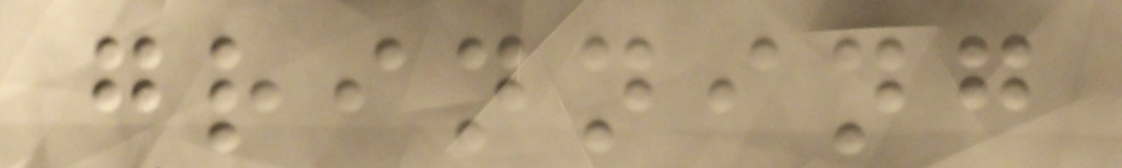grinning
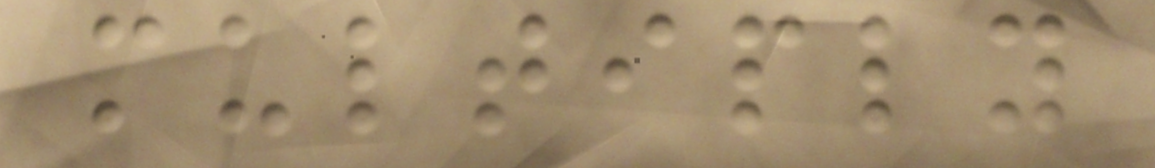multiply
